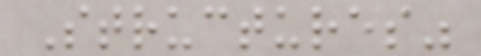Structures"
